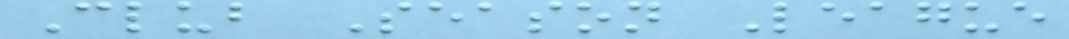Club Season League
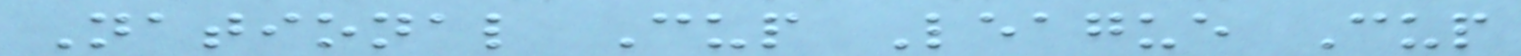National Cup League Cup
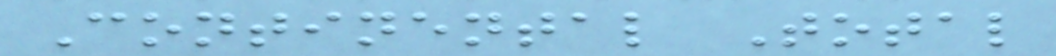Continental Total
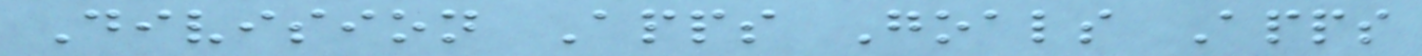Division Apps Goals Apps
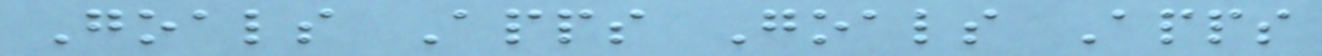Goals Apps Goals Apps
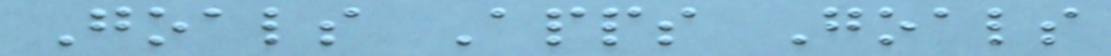Goals Apps Goals
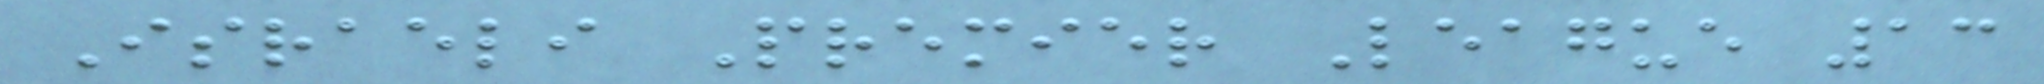Israeli Premier League 13
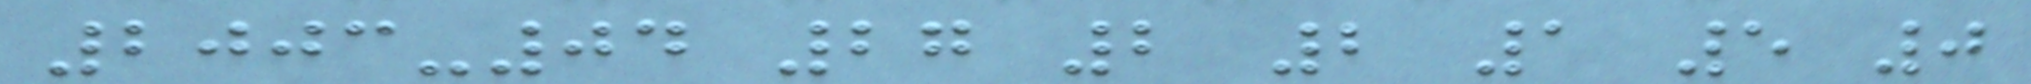2003-04 27 2 2 1 5 0
